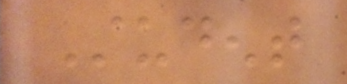Student
